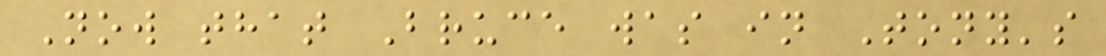Now that Bruce was in Tony's
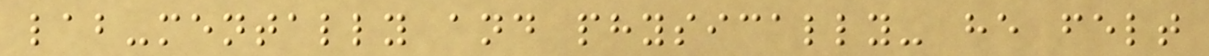lab-mentally and physically- he felt
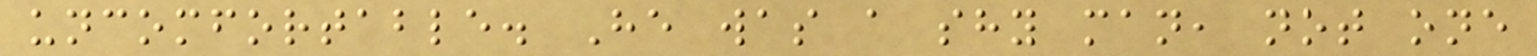uncomfortable. He was a shy man, not one
